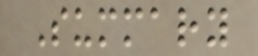Summary
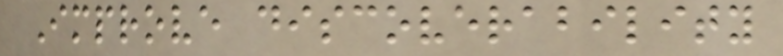Improve discoverability
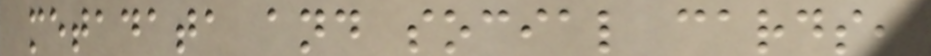metadata and social cards,
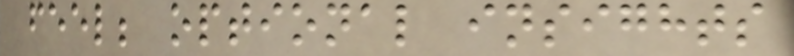feel; optional insights
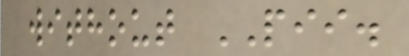without PII.
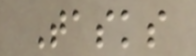Tasks
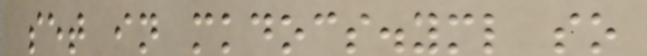set in mkdocs.yml so
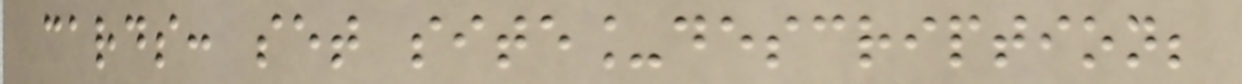cards: set site_description;
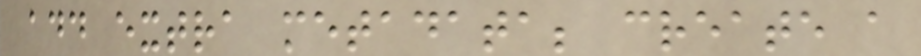add extra metadata; create a
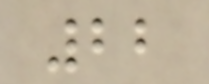22
